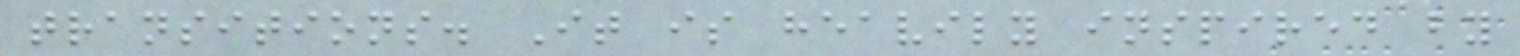transitions. It is heavily inspired by
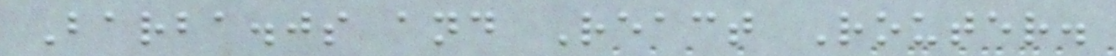Barba.js and React Router.
